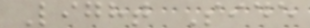Light Side
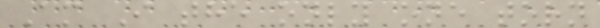Am I the only one torn
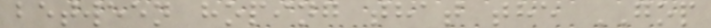between hoping that the GOP
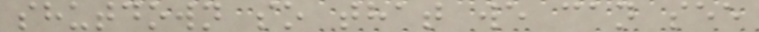shutdown so that we can see
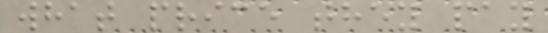what price they pay
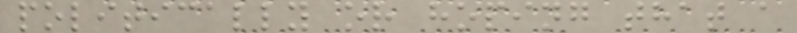politically or hoping that a
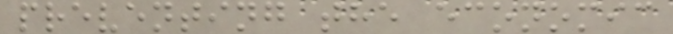preventing the economic
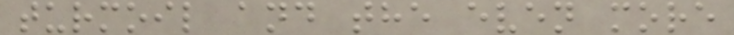turmoil and the even more
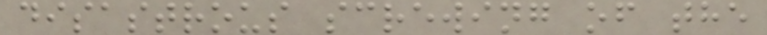disastrous screwing of the
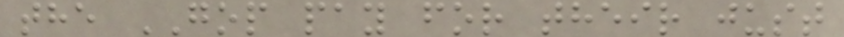the GOP pay for their just
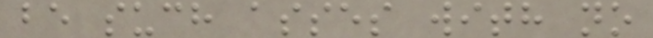be such asses with no
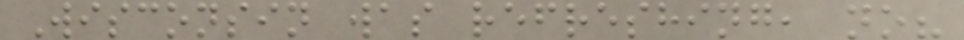Wisconsin was refreshing, no?
